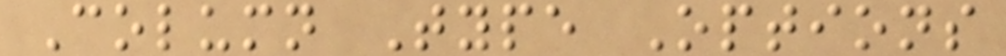Column Type Options
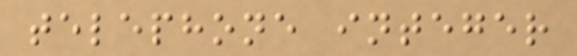telephone integer
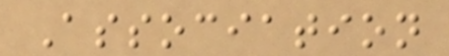Association
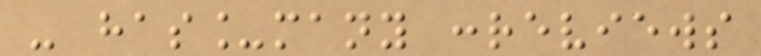- has_many :reviews
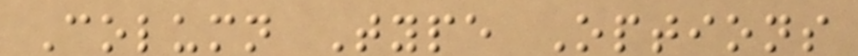Column Type Options
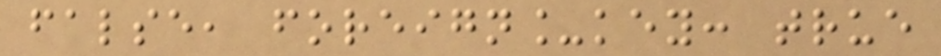false, foreign_key: true
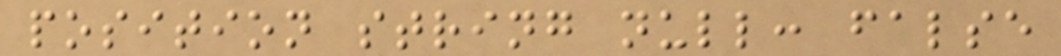position string null: false
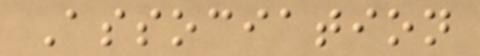Association
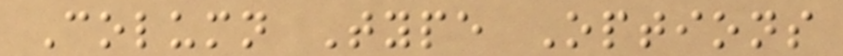Column Type Options
